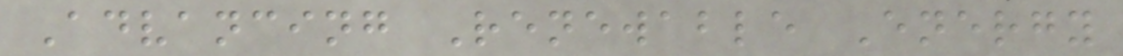Advancing Renewable Energy
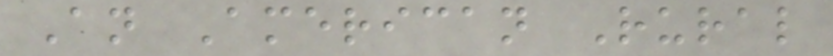An American Rural
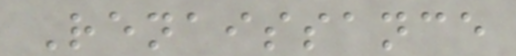Renaissance
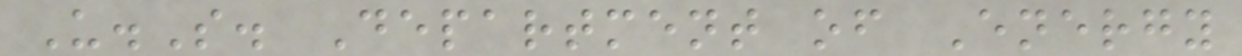U.S. Department of Energy
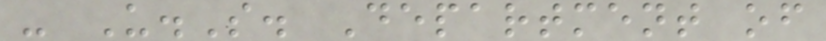- U.S. Department of
